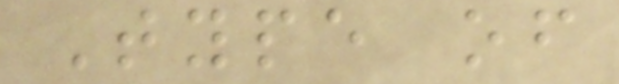Type of
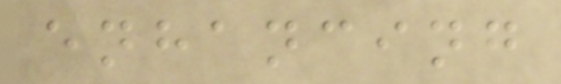enhancing
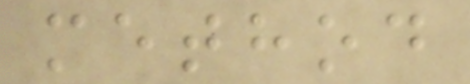method
